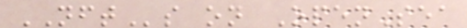NFTs on OpenSea
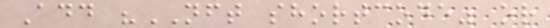Add "NFT shortcode" or
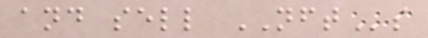and sell NFTs
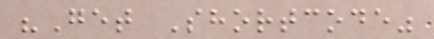"Get Shortcode"
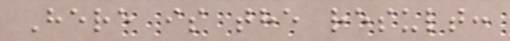Here is the result:
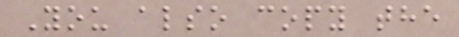You also copy the
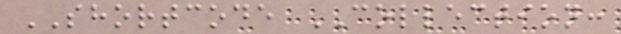SHORTCODE COLLECTION:
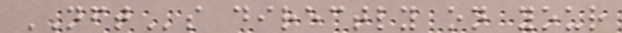NFTs directly on your
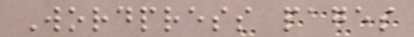Wordpress pages
